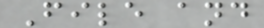File and
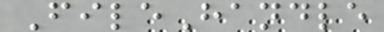FileHandle
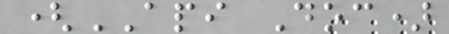(API Doc)
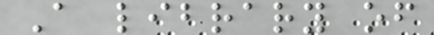A library of
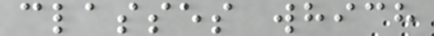classes which
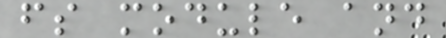fs module and
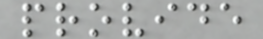provide
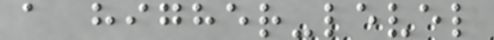a higher-level
